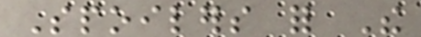Spoilers for The
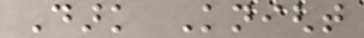Dark Knight
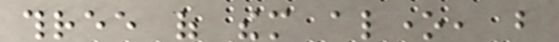three of them alone, but
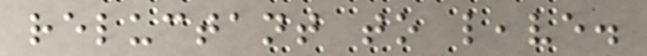reluctant to leave.
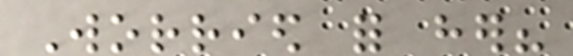Worried for her?
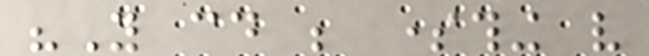"You could be something very
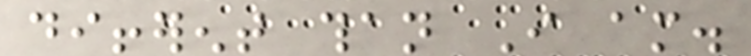different than I am.
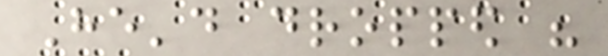He'd dropped his
